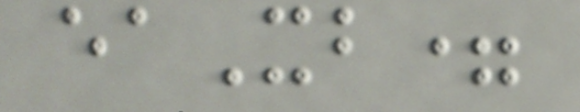eaXb=
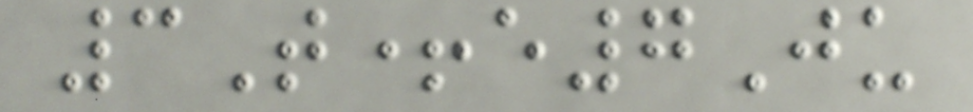3T+e7Ju
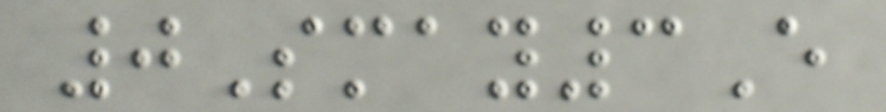0Smay3E
